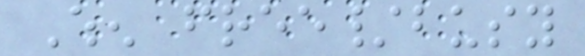When free/busy
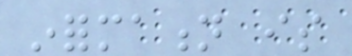information is
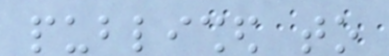published to
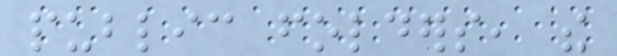public folders, the
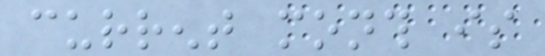current month is
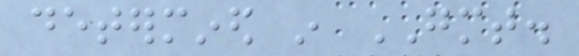determined in GMT.
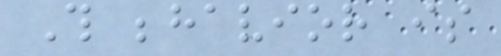This behavior is
